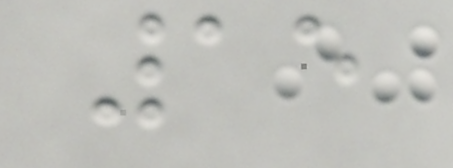15
